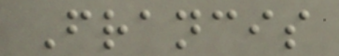Francis
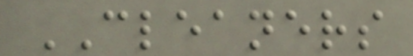CLEANERS
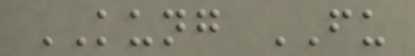KUNG FU
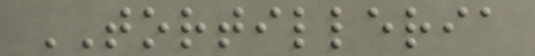TORTILLERIA
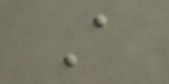A
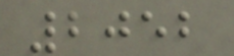2052
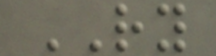RY
